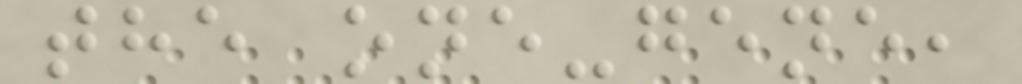the one-gene,
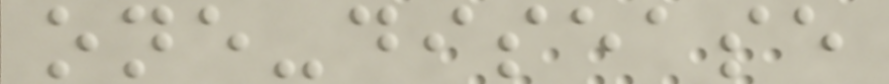one-disease
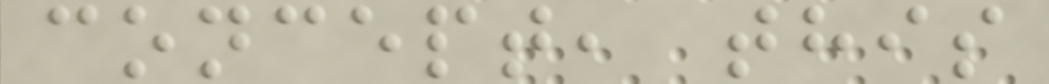concept, this
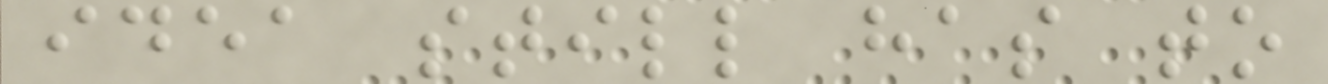idea still has to
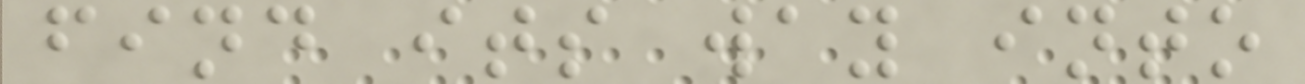find its way into
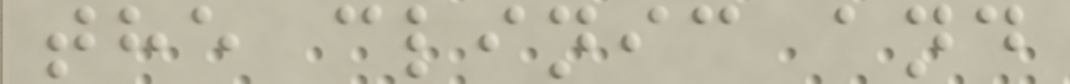the clinic and
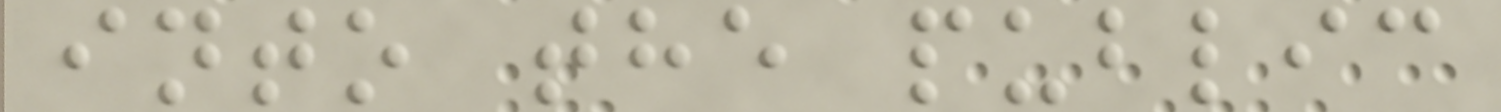into the public
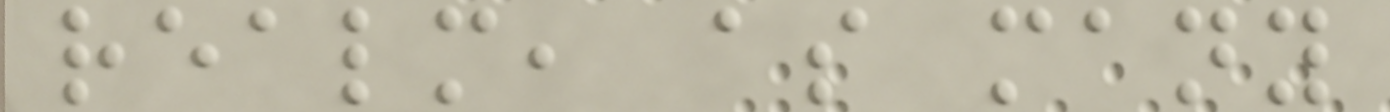realm, as many
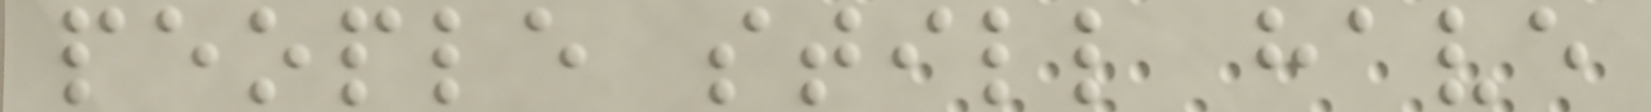people still have
